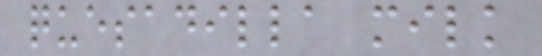quesadilla milk
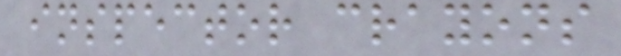inspector crayons
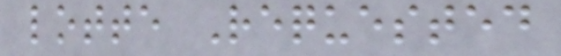lotte Requested
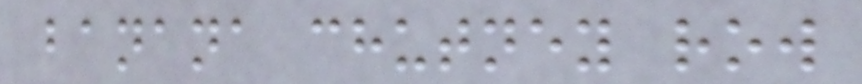banana chutney row
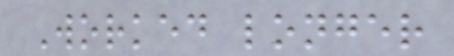Worked longer
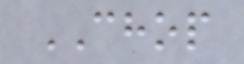CHOP
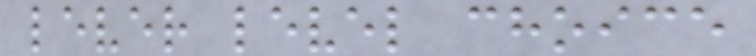lever level choice
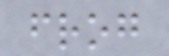frog
